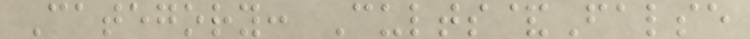Category: Cults&False
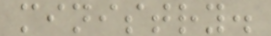ministry.
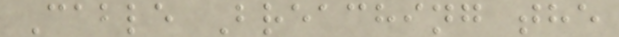Cable Breaching the
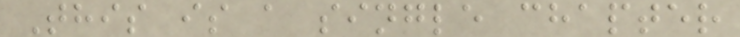This is a single chapter
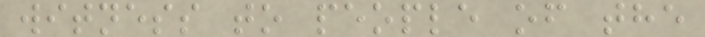witness to people of the
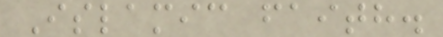Islamic faith.
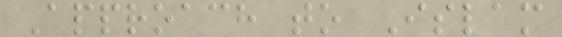Approach to Islam
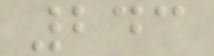243
